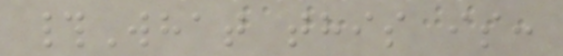#What this is:
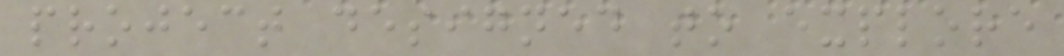project designed to explore
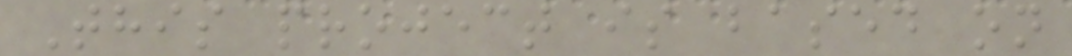This project is based on
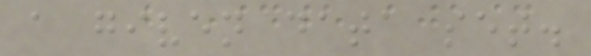a given data set.
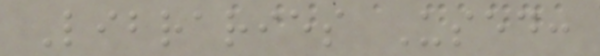Libraries Used:
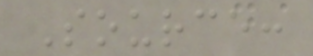Source:
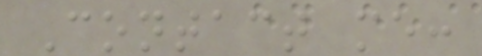Contact me:
